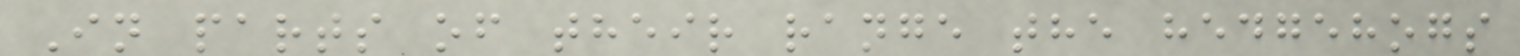In parts of their range the hedgehogs
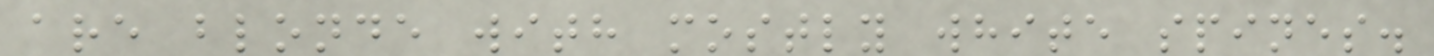are blonde with mostly white spines.
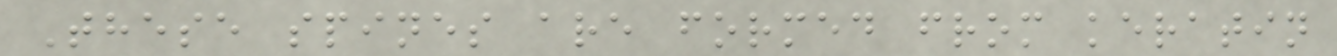These spines are formed from keratin
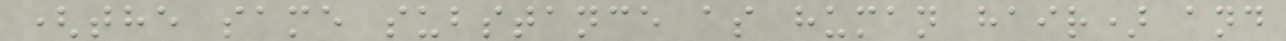(the same substance as human hair) and
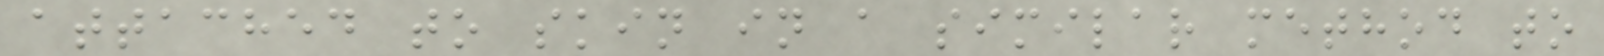attached to skin in a similar method to
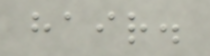hair.
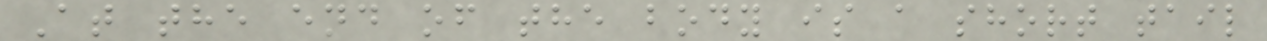At the end of the body is a short tail
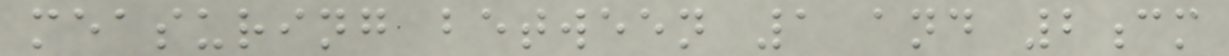measuring between 1 and 2cm
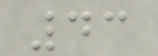43
